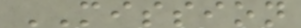MISSION
